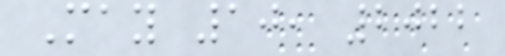May 10, 2022
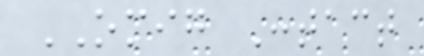OMIG Contact
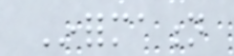Information
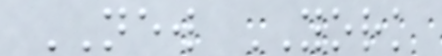NEW YORK
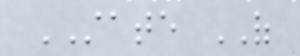STATE OF
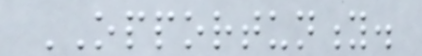OPPORTUNITY.
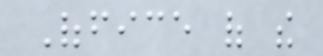Office of the
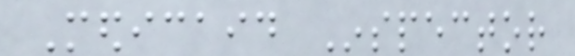Medicaid Inspector
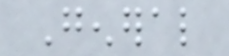General
